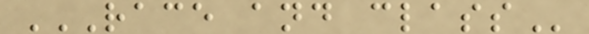RACE AND CLASS
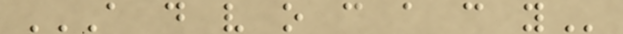A D V O C A C Y
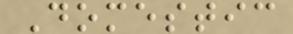Domestic
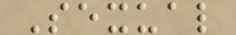Sexual
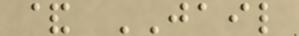& JAIL
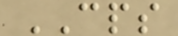CPS
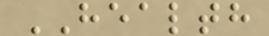HEALTH
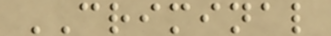CRIMINAL
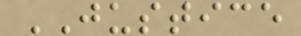JUSTICE
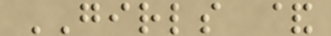GIRLS &
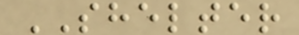SHELTER
